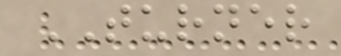TURNER
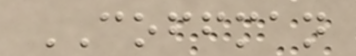COFFMAN
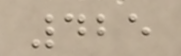425
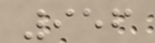956
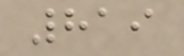819
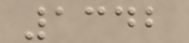1342
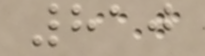810
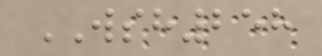WSH258
